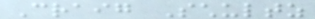Craig Schultz
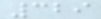329
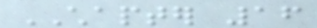CHAPTER 16
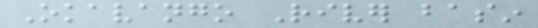Okavango River basin
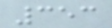353
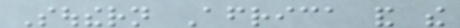Southern Africa and the
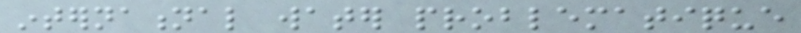international water problematique
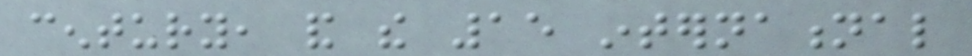century, and the 15 international
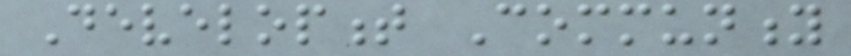Development Community
